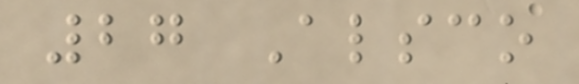27 Alsco
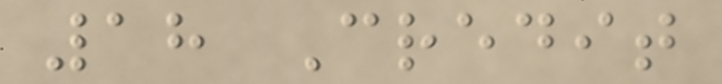18 Credit
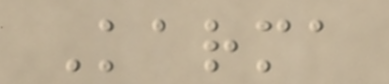Karma
